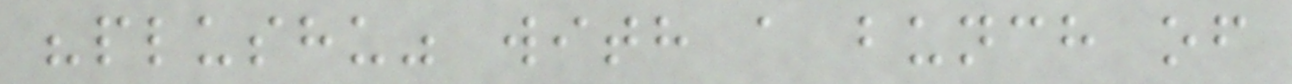"plushu" with a bunch of
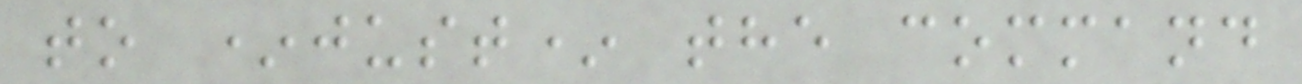to *just* the command
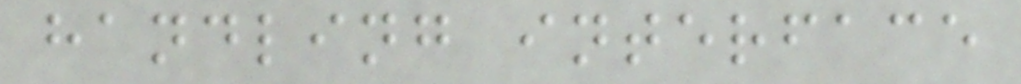handling interface
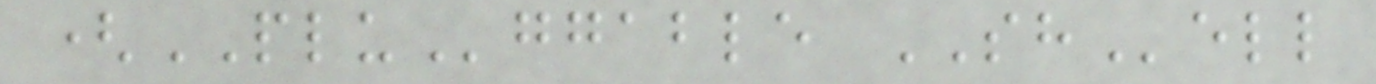(PLUggable SHell
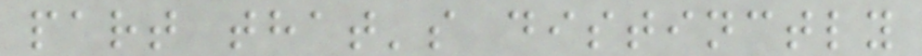part that's distinctly
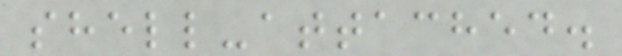shell-attached.
